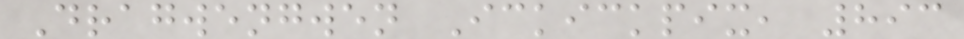Dragwengwen Ickickpix, 893
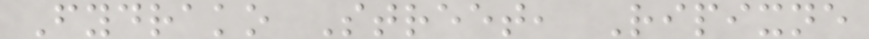Fydrako Street, Ripixne
